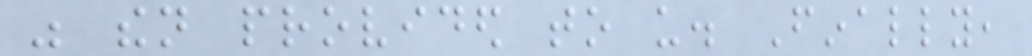was then provided to us. Finally,
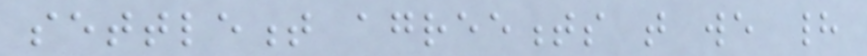settlement agreements that we had
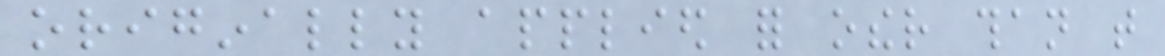originally applied for other than that
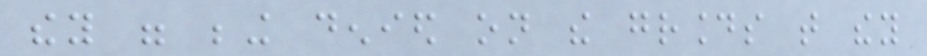they were being denied on the grounds that they
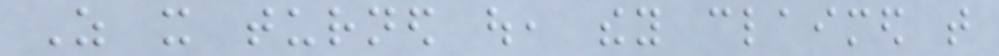As it turned out, they claimed that
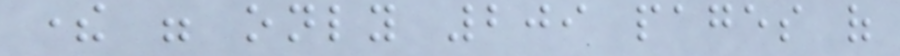there were only 209 pages of
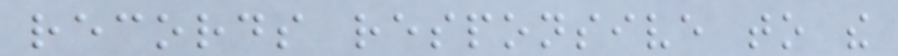records responsive to the
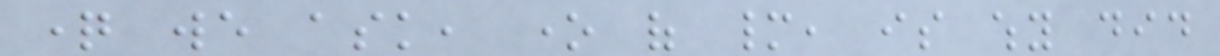question we ask, one of many, is why did
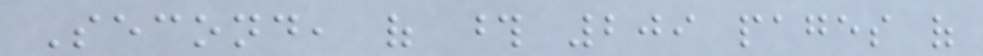Second, of those 209 pages of
